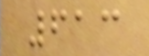613
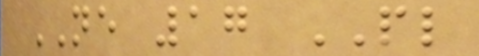NE 17 PL
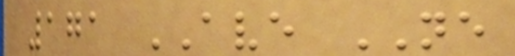171 AVE NE
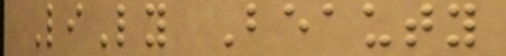LiLy Beauty
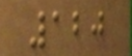120
